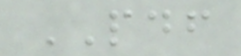PDF
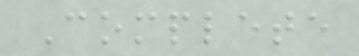Complete
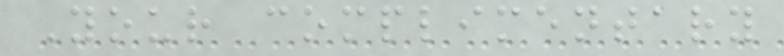Your complimentary
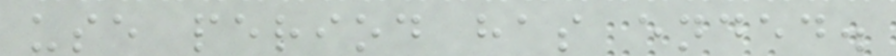use period has ended.
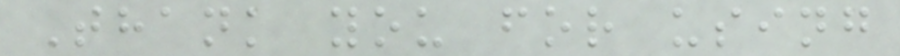Thank you for using
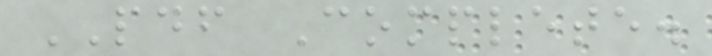PDF Complete.
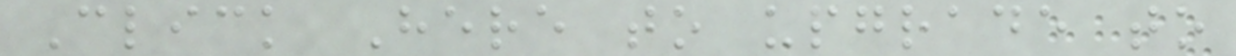Click Here to upgrade to
